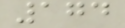174
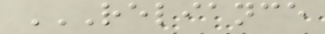RELIANCE
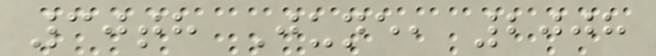30th June, 2008
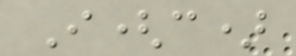I(c)
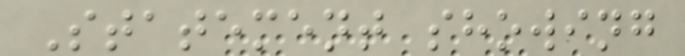Statement showing
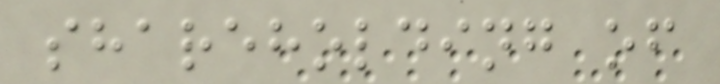shareholding of
